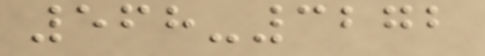568-3272
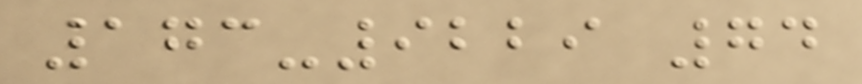173-9229 74
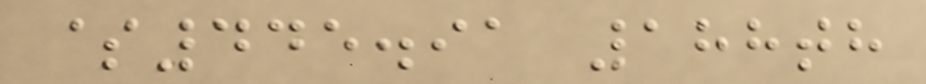$445.91 188th
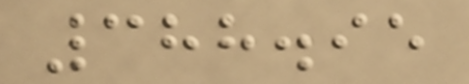388.95
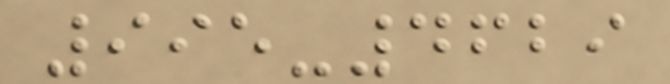995-4629
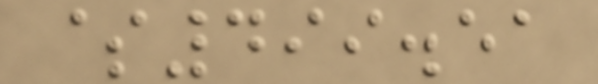$499.51
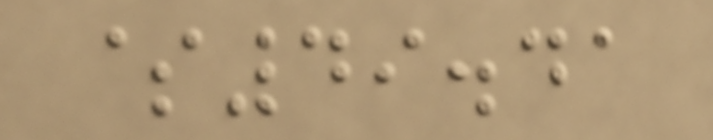$49.41
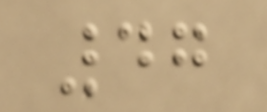47
